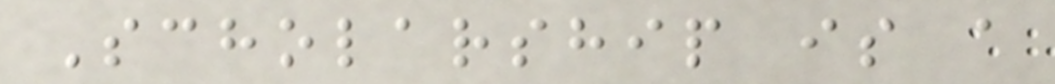Scholarship is a
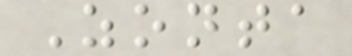Zonta
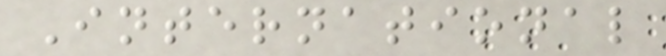International
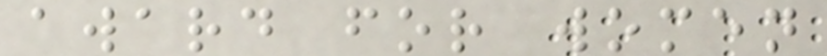award for women
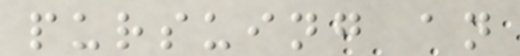pursuing an
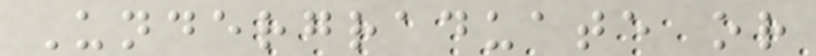Undergraduate or
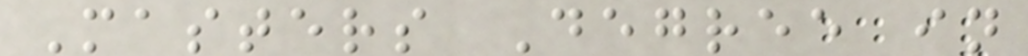Masters Degree in
